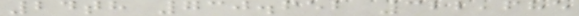24th 730.652 322,685
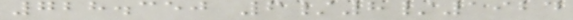728.350 6/8/1924
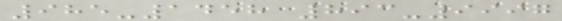985-1458 893-9997
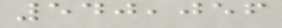540,056
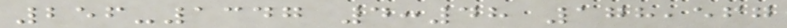256-1347 4:48 178,567
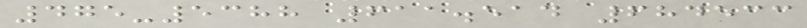475-5388 611.514 684533
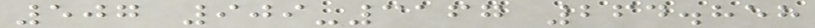507 909-3167 264.858
